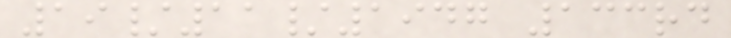19/11/1947 133rd
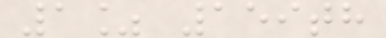1% 159th
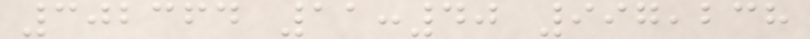302364 11:40 997,238
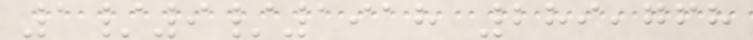1/9/1918 289,768
